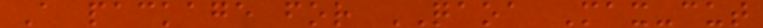A package for QAOA Max-cut
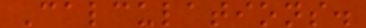Calculations.
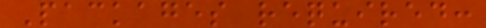Packages required:
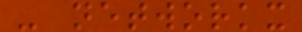- networkx
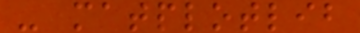- matplotlib
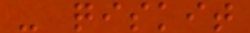- qiskit
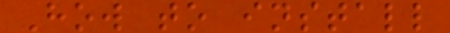How to install
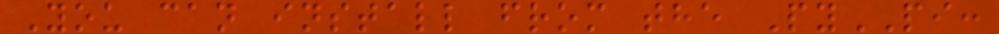You can install from the PyPI:
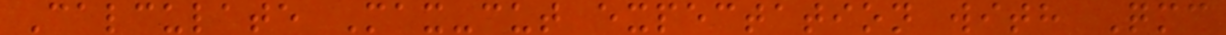Calculate Max-cut expectation with Qmc
